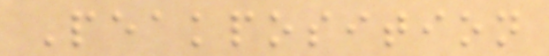Peakposition
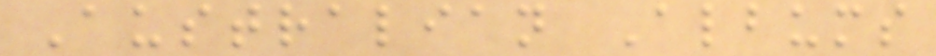Australian Albums
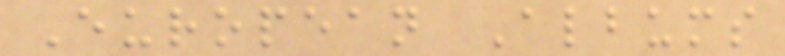European Albums
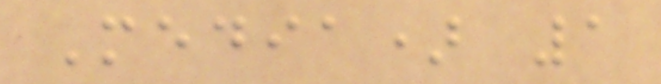Media) 1
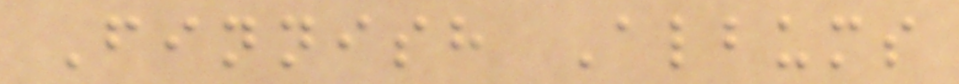Finnish Albums
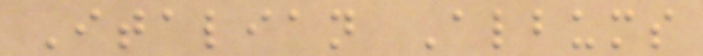Italian Albums
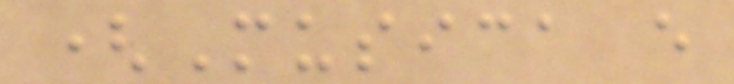(Musica e
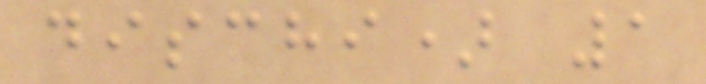dischi) 1
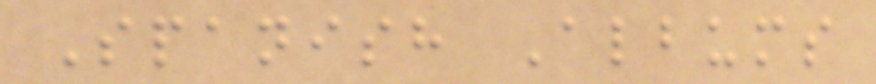Spanish Albums
